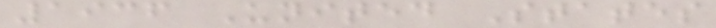1936 United States
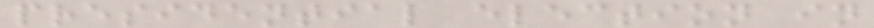presidential election in
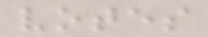votes
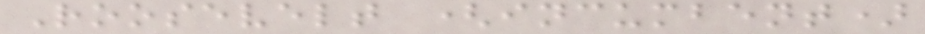Roosevelt (incumbent)
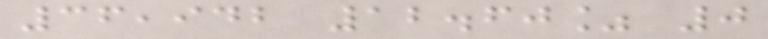36,942 12.60% 0
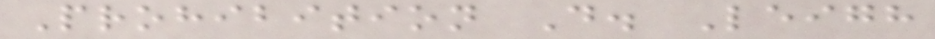Prohibition D. Leigh
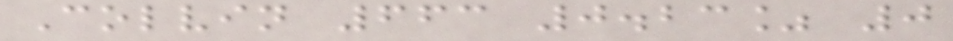Colvin 663 0.23% 0
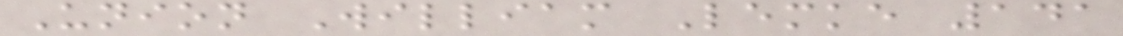Union William Lemke 141
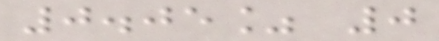0.05% 0
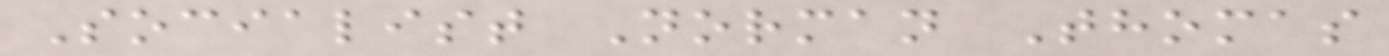Socialist Norman Thomas
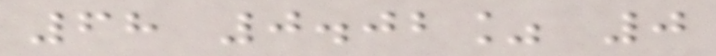68 0.02% 0
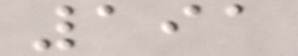191
